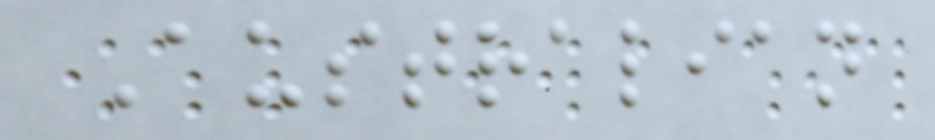Australian
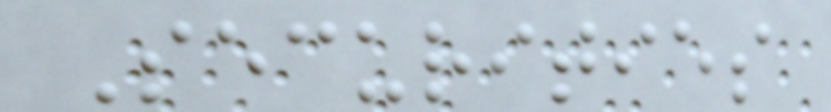Securities
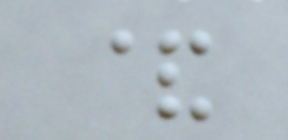&
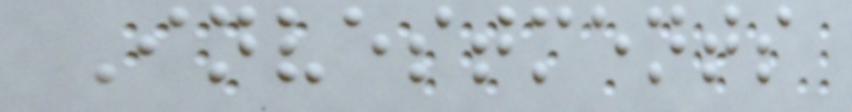Investments
